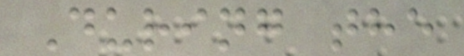During the
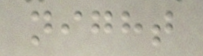night
